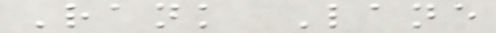Rank Lane
